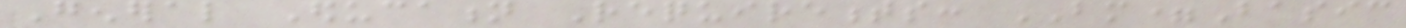General Education Requirements: BM=Basic
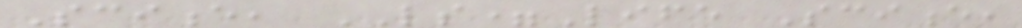Science, LS=Life Science,
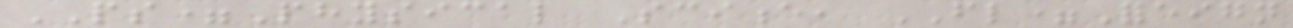PS=Physical Science, FL=Foreign
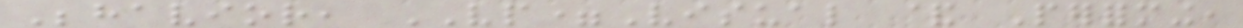Behavior, VP=Visual & Performing,
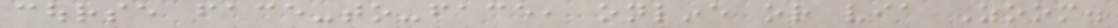course face-to-face, online or via Zoom.
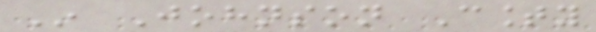In Johnson County
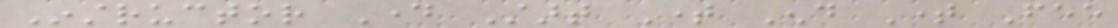Instructor Day Start Time End Time Fee
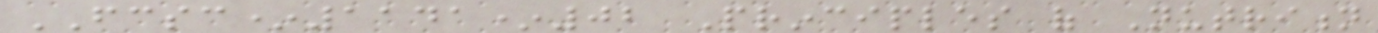FCSC*1141*02 Principles of Nutrition
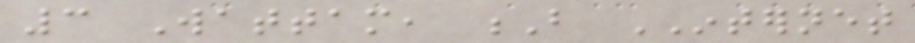3 Wattam, B INTERNET
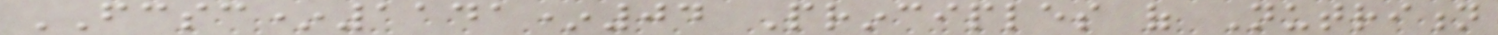FCSC*1141*04 Principles of Nutrition
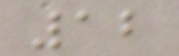12
